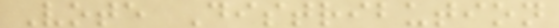Vote Distribution
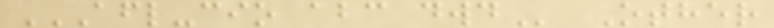AFL-CIO ABC DWD Other
